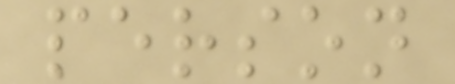person
